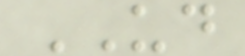UD
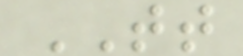TT
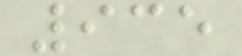935
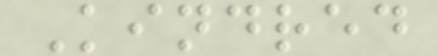Kindred
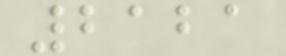2121
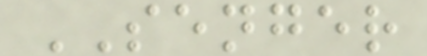SENGER
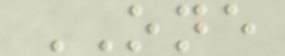ONE
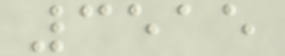3515
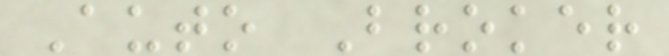Auto Broker
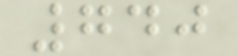740
